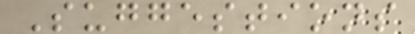Suggestions
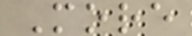More
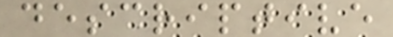descriptive
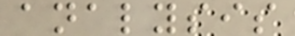analysis
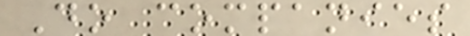Do companies
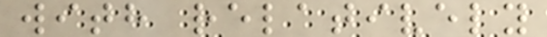with relatively
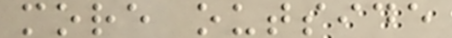more outside
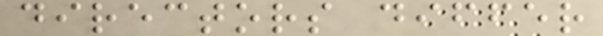directors differ
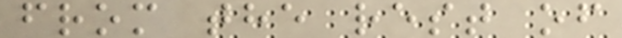from the rest of
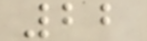22
